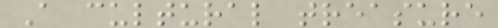A cultural treasure
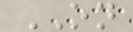ON
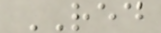RED
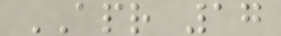APR 17
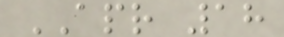APR 18
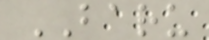BARU
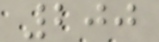200
